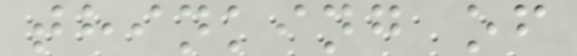thinking of
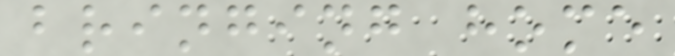bringing home
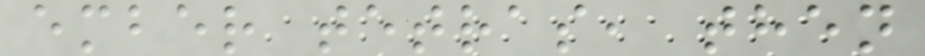ember tetras, then
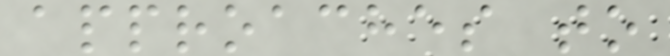approaches to
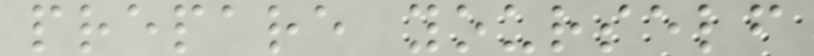prepare yourself
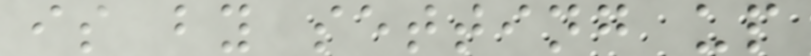is by setting up
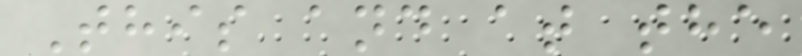This and at the
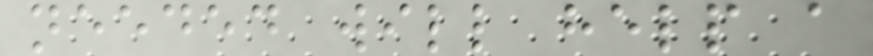needed will help a
